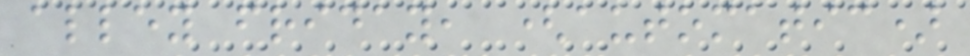alley friday, (automatic)
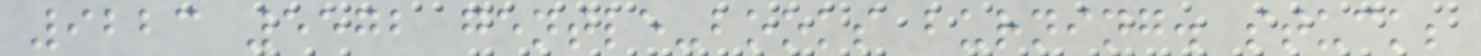9223 5572 gentle-books burning. stuck;
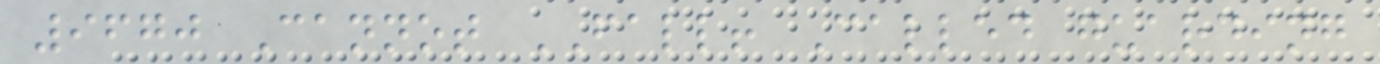9670 Cannot FALL! Called guarding
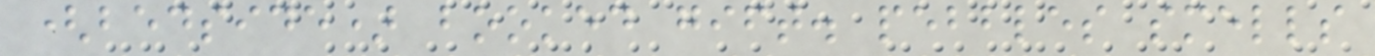(bedside) booked gift. pebbles smells
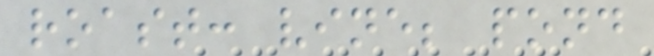roast: vine; pond
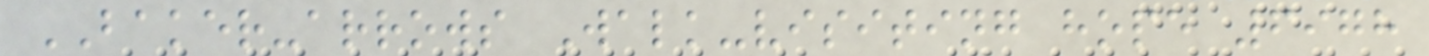BAKER-arrows Walk-visiting hope 6978
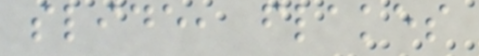slide, flakes
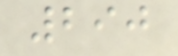290
